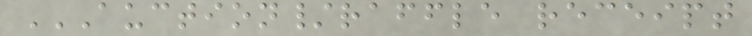AUCTION/RAFFLE RECEIPT
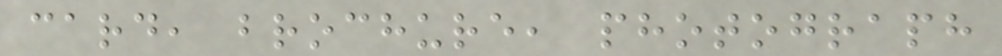card, brochure, photograph
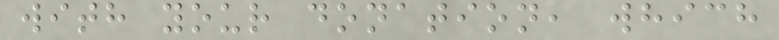with your donation, which
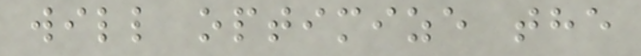will optimize the
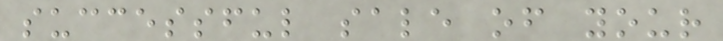successful sale of your
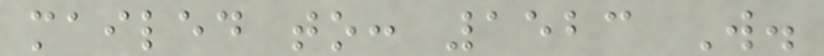mailed to: 1523 W.
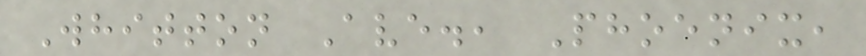Whitton Ave., Phoenix,
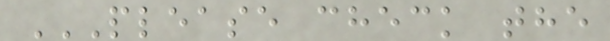PLEASE CHECK THE
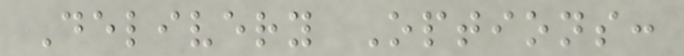Delivery Options:
